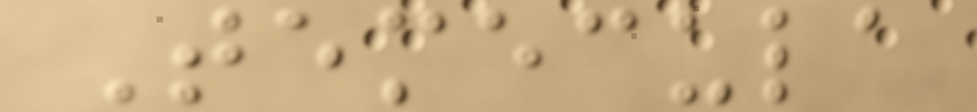Temecula
